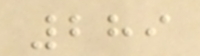289
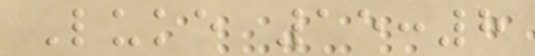Luke 15:8
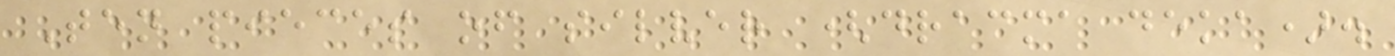Ten pieces of silver (dracma deka).
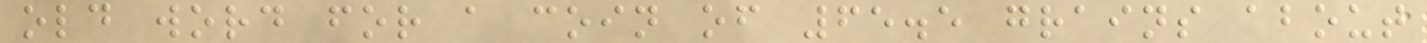old word for a coin of 65.5 grains about
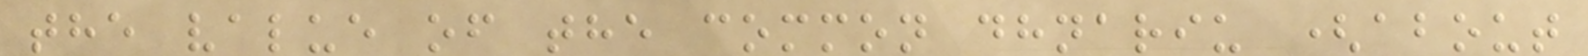the value of the common dhnariu (about
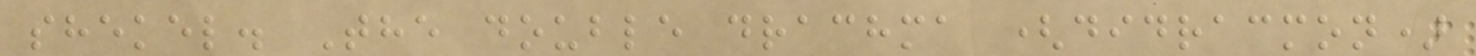shekel. The double drachma (didracmon)
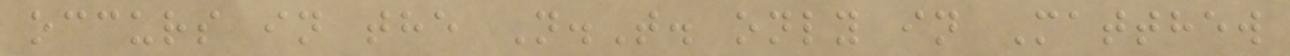occurs in the N.T. only in Matthew
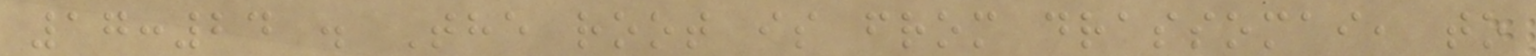17:24 . The root is from drassomai, to
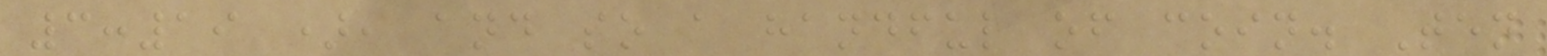3:19 ), and so a handful of coin. Ten
